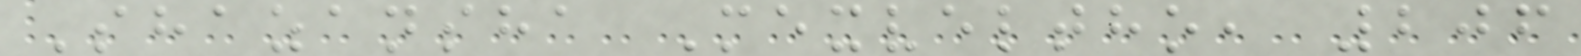Shazansha Mexveltho, 206
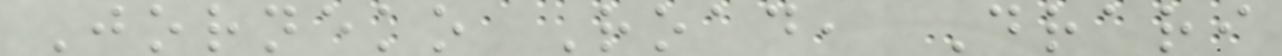Jorneko Road, Drari
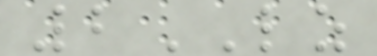2LZ
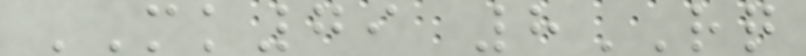MK79 8RQ
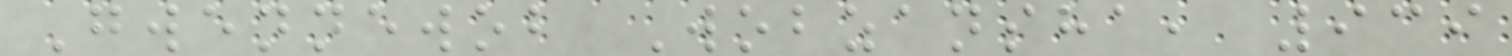Gwennewob Wobzansha, 939
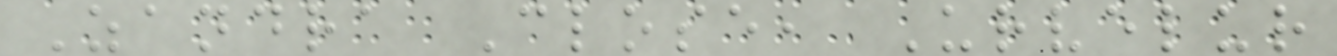Zandra Close, Urvelur
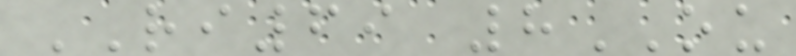RI69 8OU
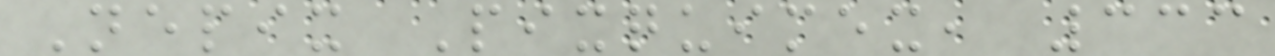Nepix Pixquimex, 333
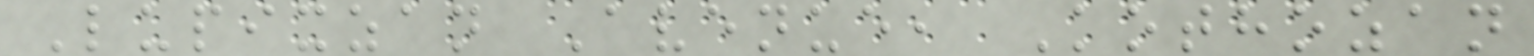Lupixzan Avenue, Kothozan
